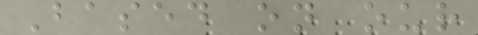Based on our
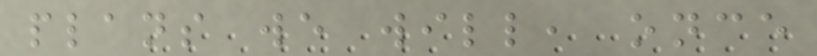plans we will, once
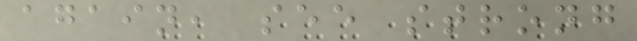again, see strong
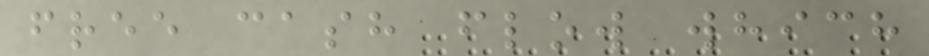free cash flow which
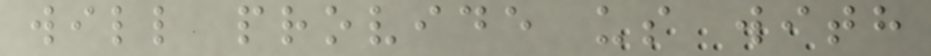will provide us with
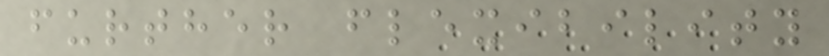further flexibility
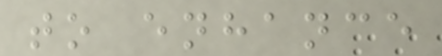to enhance
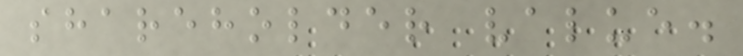shareholder value.
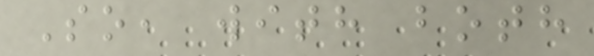So, with both
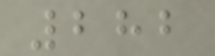282
